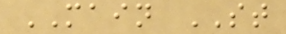MAIN ST
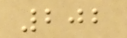202
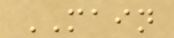MAIN
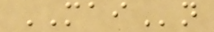MAIn
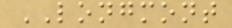LONGMONT
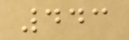443
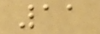11
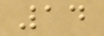14
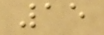15
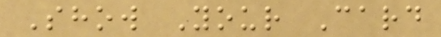Show Your Card
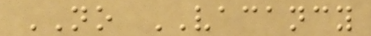NO VACANCY
